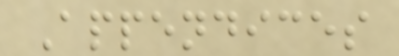Appendices
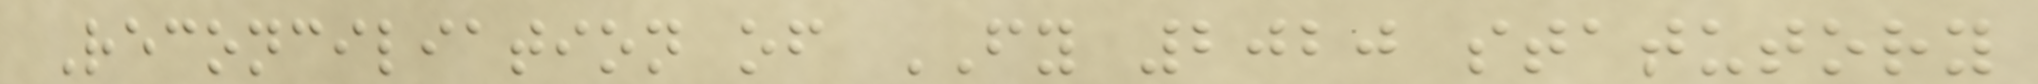Reconciliation of FY 2020 statutory
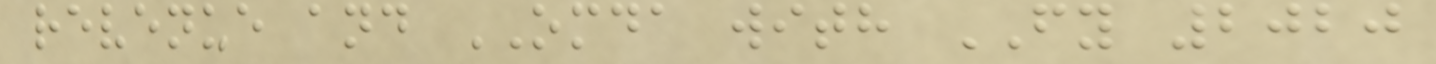revenue and OMDA with FY 2020
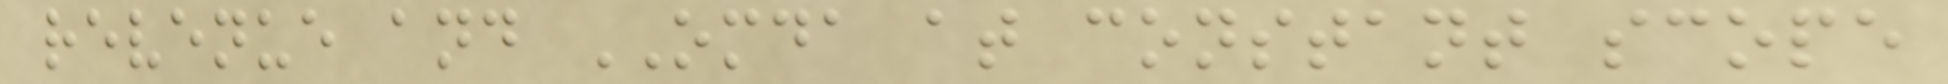revenue and OMDA at constant scope
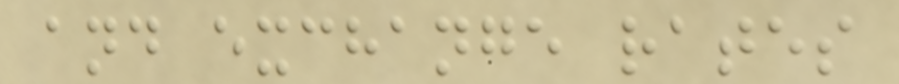and exchange rates
